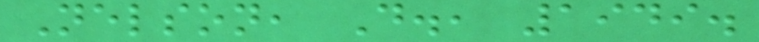Nelson, D., 1949.
